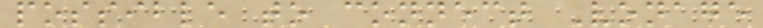possible to connect Vonage
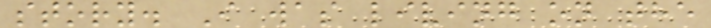story. I was living on the
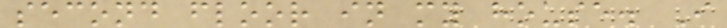second floor in my house. I
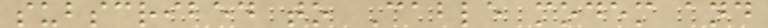subscribed to Cable modem and
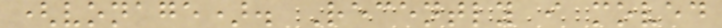(vonage). Recently i moved
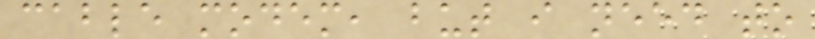cable modem, but i need to
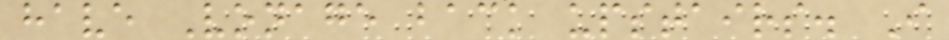have Vonage back upstairs. I
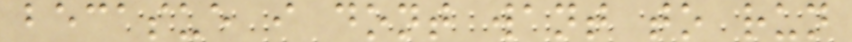becasue i dont want to run
